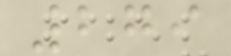279
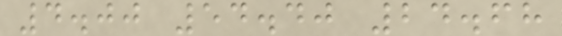4.00 54.40 24.68
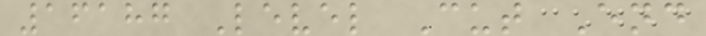16187 Level Cut End
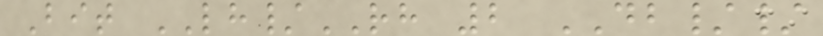Bit LH/RH 2 DB//
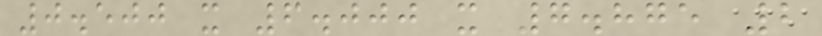0.500 x 6.000 x 7.875 2
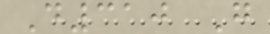D310 G
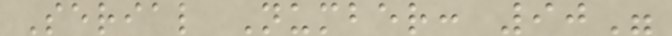Serial Number: 90"
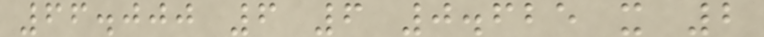66.000 6 6 0.625 x 2
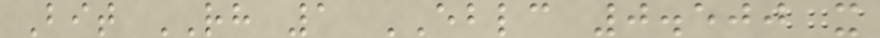Bit RH 1 EBLC 0.500 x
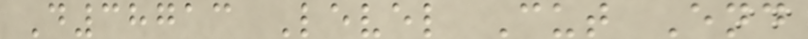D38713 Level Cut End
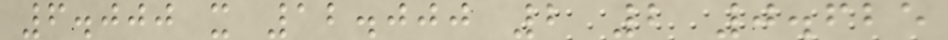6.000 x 12.000 2 2 0.625
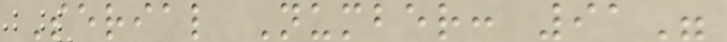Serial Number: 91"
